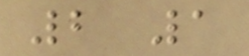2 1
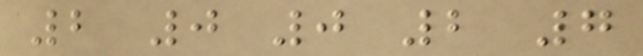2 0 0 2 7
